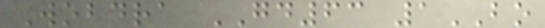Wobdra GD63 1BO
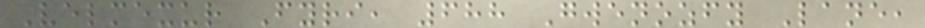Velmexur Fyri, 688 Gwenozfy Lane,
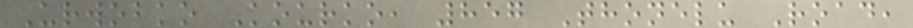Urwobko Kourko, 857 Thonelu Road,
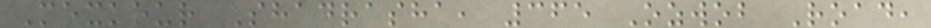Mexkour Shadrasha, 365 Ozwob Road,
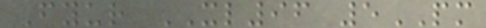Fyur XL96 5PM
